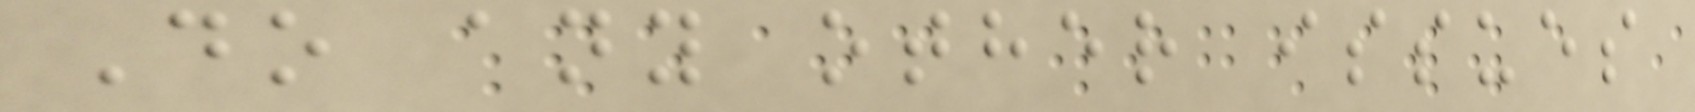Do any other issues
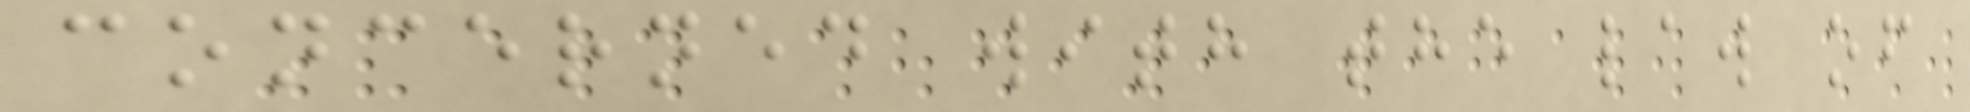concerned with the law of
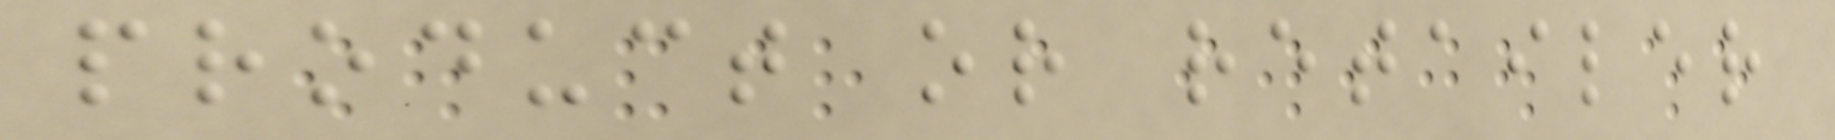product or retailer
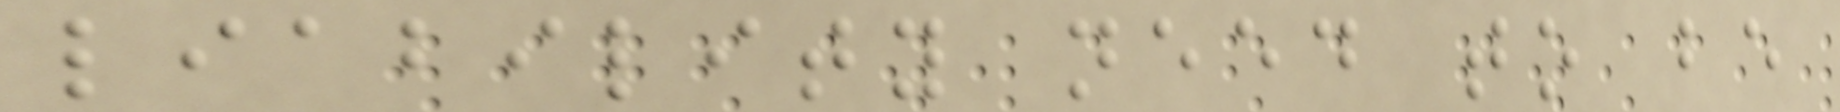liability need to be
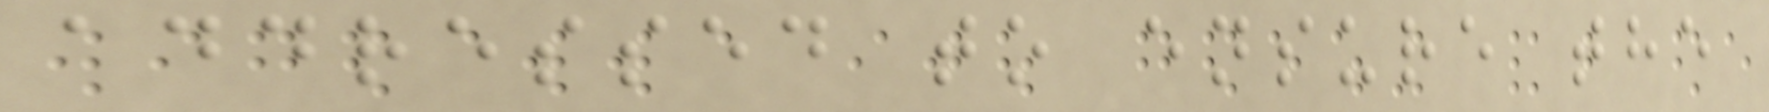addressed to ensure the
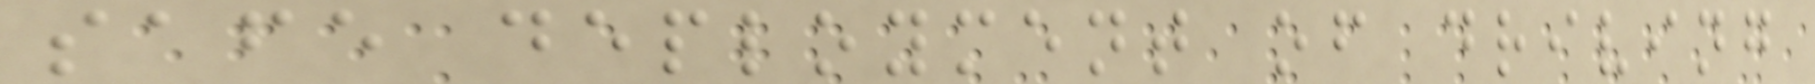safe deployment of driving
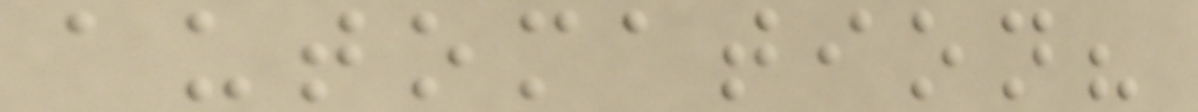automation?
